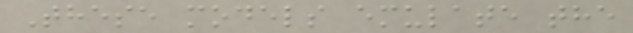These models emulate the
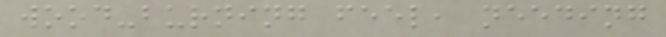wood-burning feel, needing
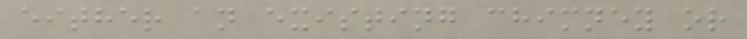either an existing chimney or
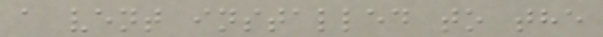a vent installed to the
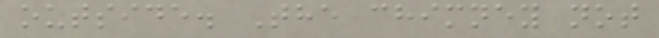outside. The chimney not
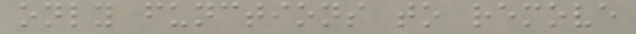only functions to remove
